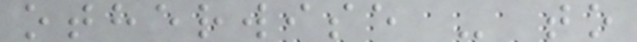otherwise - to
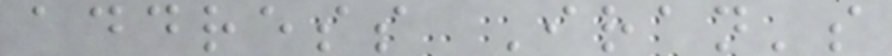address Iran's
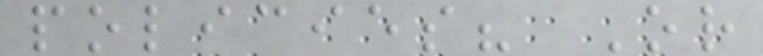policies? Or
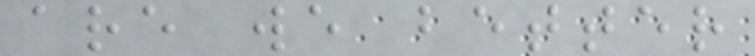are we better
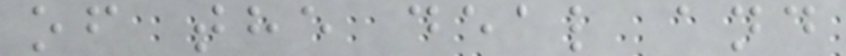of the deal and
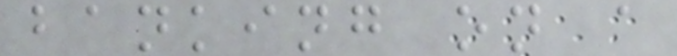banking on a
